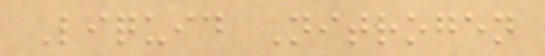Liquid Nitrogen
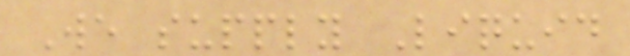We supply Liquid
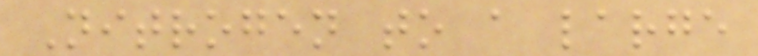Nitrogen to a large
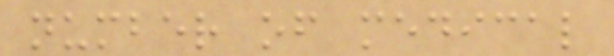number of medical
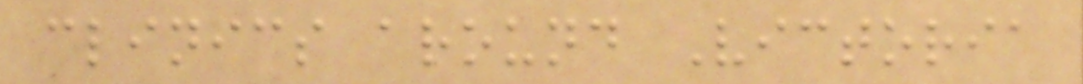clinics around Victoria
